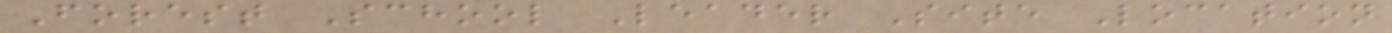Forest School Leader Site Location
